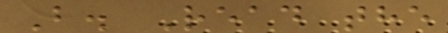B. Read the
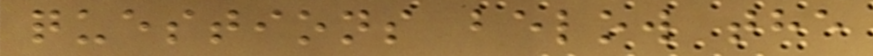questions below the
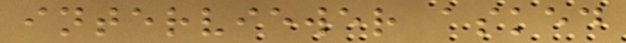interviewer asked
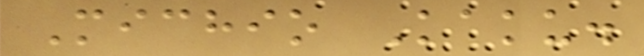Michio Kaku.
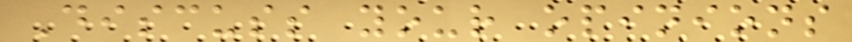Discuss your opinions
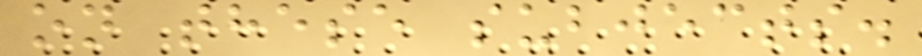on these subjects.
